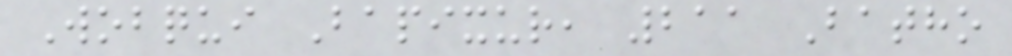Wobqui Bapixur, 211 Batho
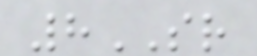8SR
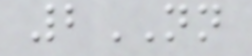2NN
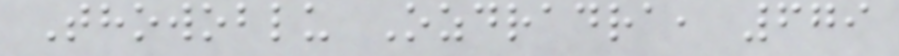Thowoblu Ozdradra, 679
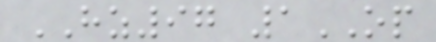HZ97 1OP
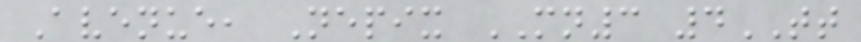Avenue, Nepix MN3 4TT
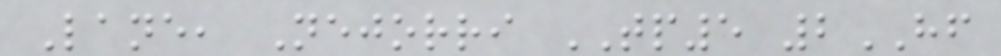Lane, Nejorri TP5 2HF
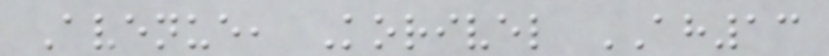Avenue, Korivel AH13
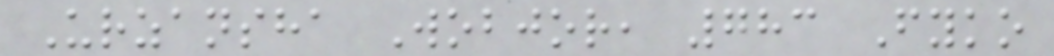Urzansha Wobjor, 783 Fyko
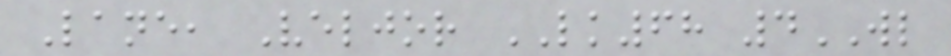Lane, Veljor LK68 4WL
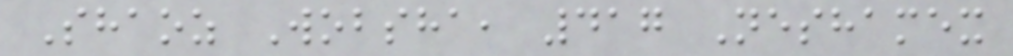Shaoz Wobsha, 417 Neshamex
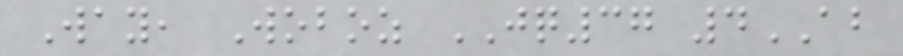Way, Woboz JQ37 4AB
